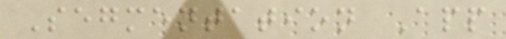Segmentation App
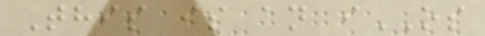This is an iOS
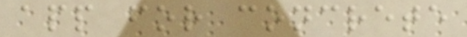app for concrete
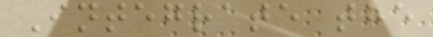Integrate the
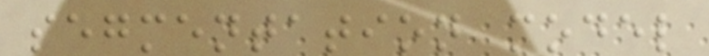segmentation model
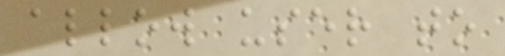allow user to
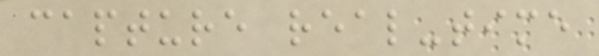capture real-time
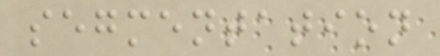segmentation
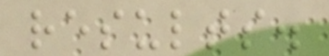results.
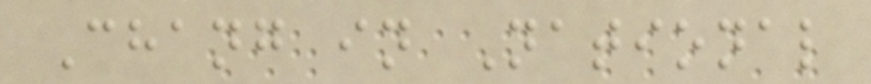Chang in National
